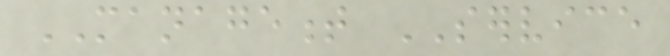MANAGEMENT SERVICE
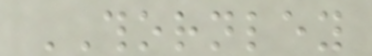THORNLEY
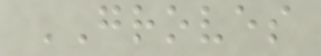GROVES
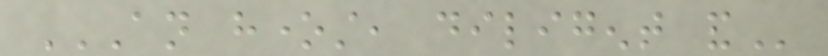AN HONEST, DILIGENT AND
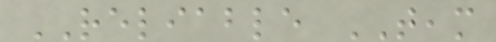RELIABLE TEAM
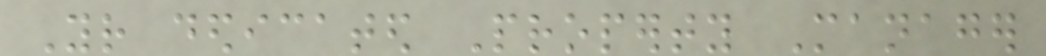Your dedicated Property Manager
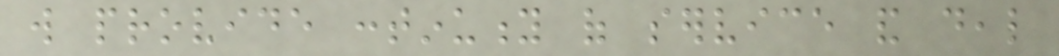will provide continuity of service and deal
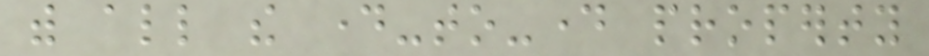with all the day-to-day property
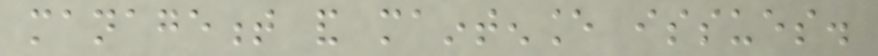management and maintenance issues.
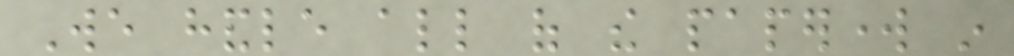We handle all of the paperwork in
